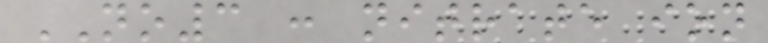NO3 : nitrate ion
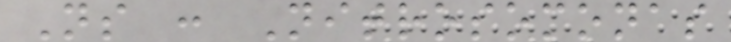Ns : Nitrosomonas
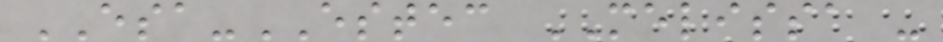ESA-ESTEC MELISSA -
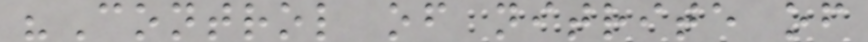"Control of nitrite of
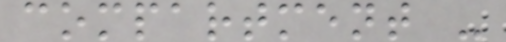compartment -
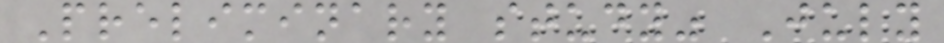Preliminary study" July
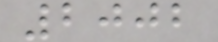2002
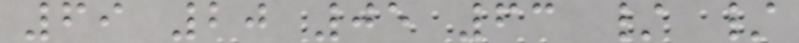69 20 05 63 / /
